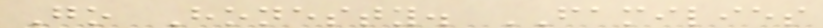Go Honesty. FAMILIES
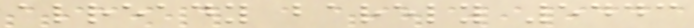already barely 5443
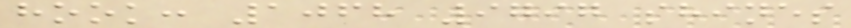hook: 1068 9797 shines
